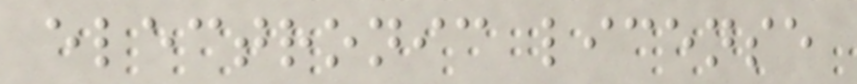electronic license
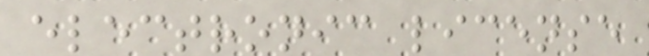electronic license
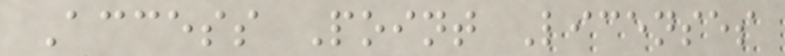Access Point Licenses
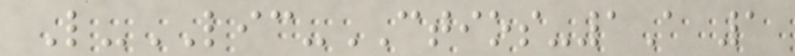L-LIC-CTIOS-1A 1
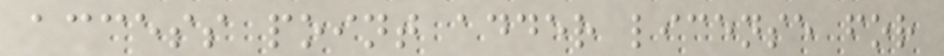access point adder license for
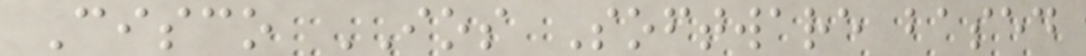Cisco IOS Software based
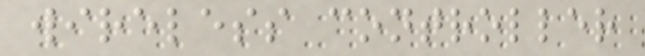wireless controller
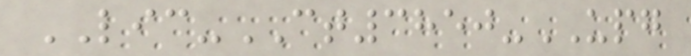LIC-CT3850-UPG
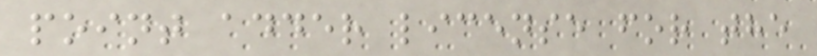point adder license for the
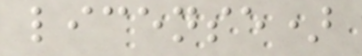license)
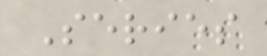Series
